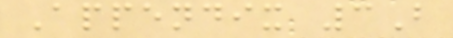Appendix 3B
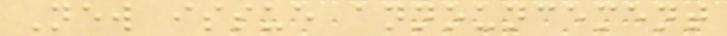New issue announcement
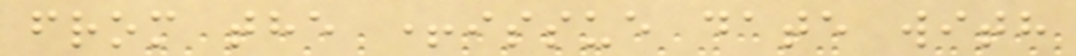from the +issue date with
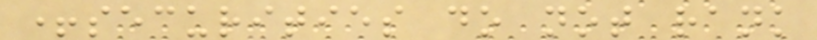+securities do not rank
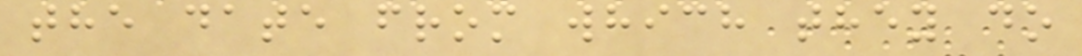the date from which they do
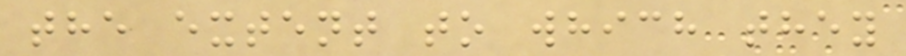the extent to which they
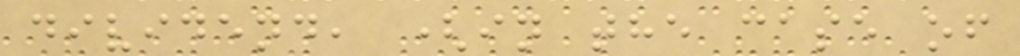dividend, (in the case of
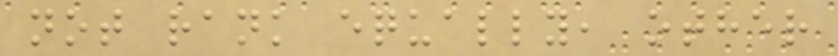not rank equally, other
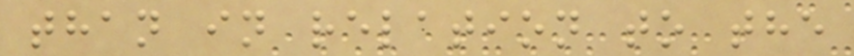than in relation to the
